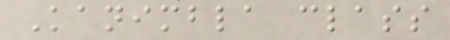Kanimbla class
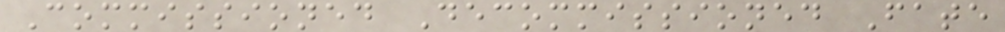Commissioned Decommissioned Fate
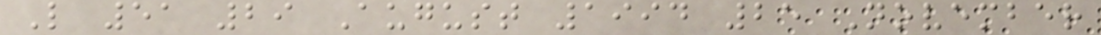L 51 29 August 1994 25 November
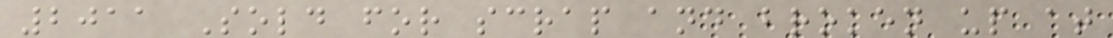2011 Sold for scrap and broken up at
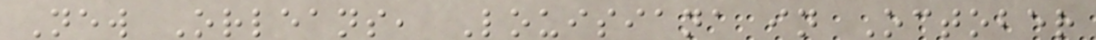New Orleans, Louisiana in October
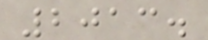2013.
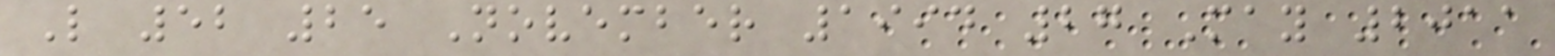L 52 25 November 1994 27 May 2011
